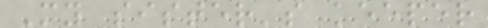My sister's keeper
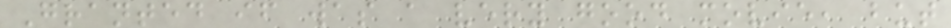Granted if was a very good movie, but
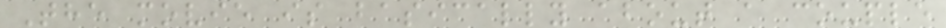The movie is basically about a couple
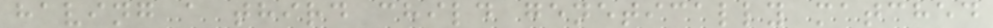having a third child genetically matched
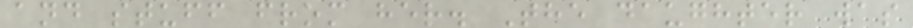and stuff from her. The daughter was
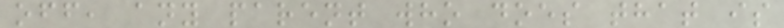off, any parent who does that is
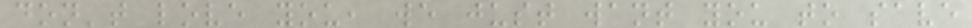don't love you, we just want you to save
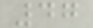47
